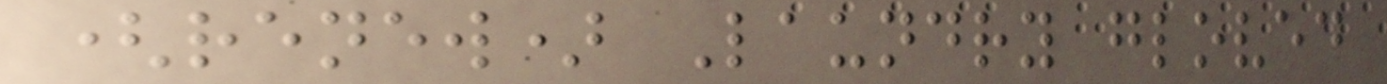(renew) Laundry gloved
